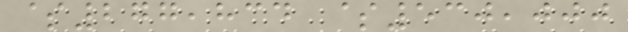$277,834 $530,000
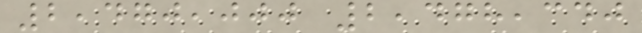2,470,000 2,478,340
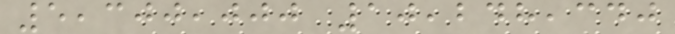5,300,000 10,248,340
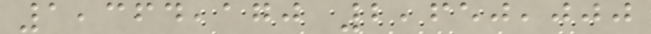1,364,170 2,650,000
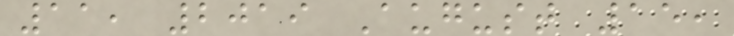11, 2019 August 15,
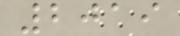2019
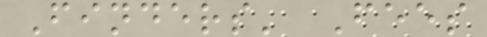Finders' Fees
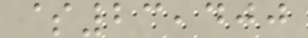$23,400
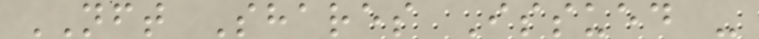NFT Shares Issued -
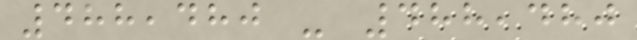488,480 - 488,480
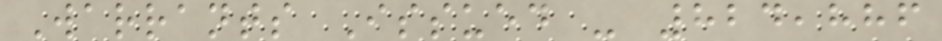Warrants Issued - 824,886
